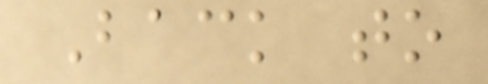Back to
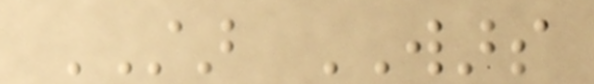STAR WARS
